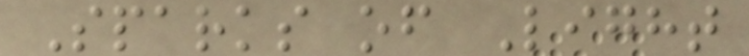Sparks of Light
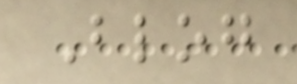Blog
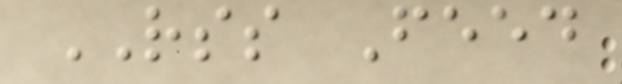RSS Feed
